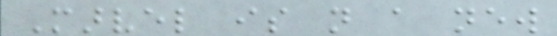Marvel is not a new
